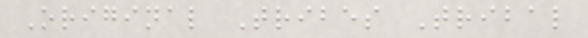Original Tribes Tribal
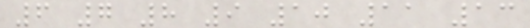6 7 8 9 10 11 13
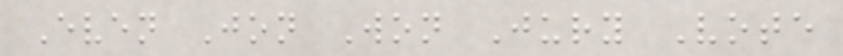Even Jon Won Jury Vote
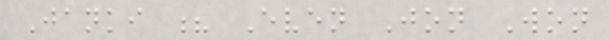Janki ? Even Jon Won
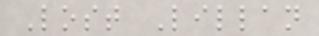Lost Lillan
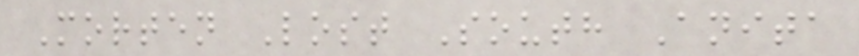Morten Lost South Anita
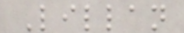Lillan
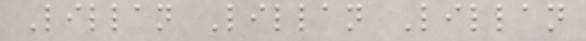Lillan Lillan Lillan
